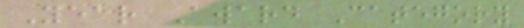Year Award Category
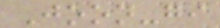Joon-gi
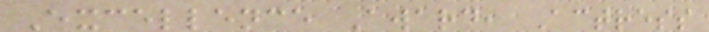Excellence Award, Actress
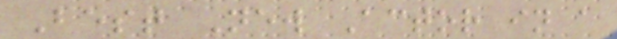Best New Actor in a
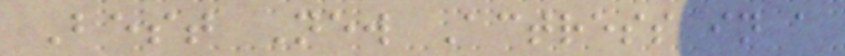Best New Actress in a
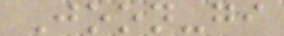Joon-gi
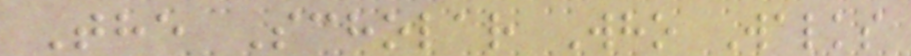The Scholar Who Walks
